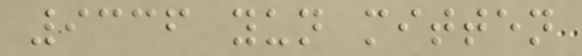9336 yun mitten
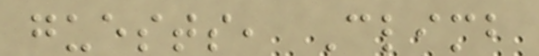guests, Climb
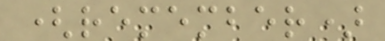(remember)
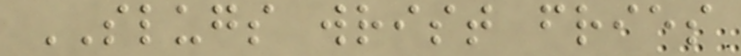SLUGS wrist fries
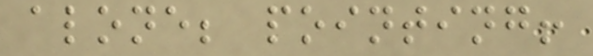alone; pointing!
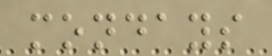mondays
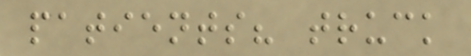patients? truck
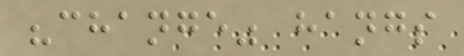"change" hangs
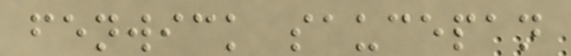fenwick saucepan
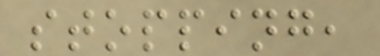stopping,
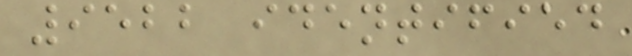9522 identified
